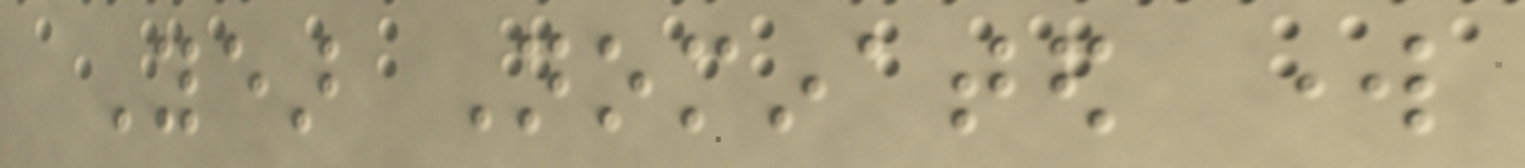Year Nominated work
